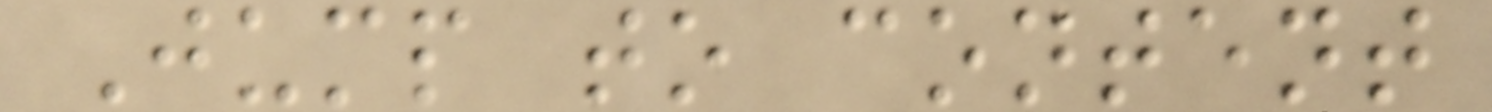Jump to content
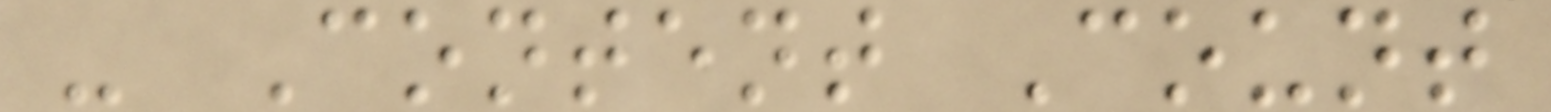- Content Count
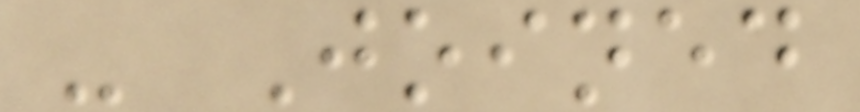- Joined
